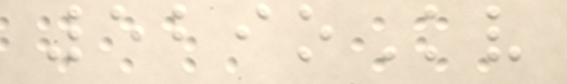529oKv
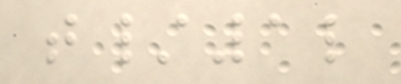t/1l
